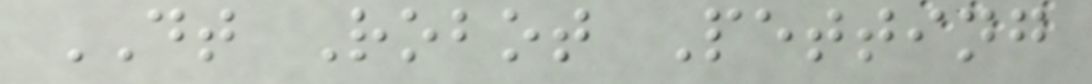DT Robot Petting
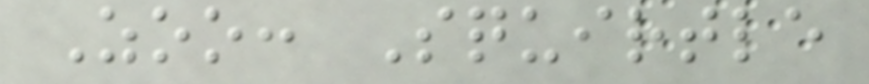Zoo: Squirtle
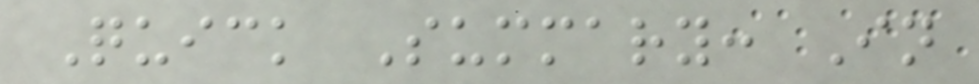Quick Summary: In
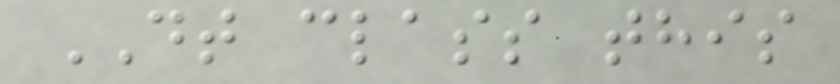DT class this
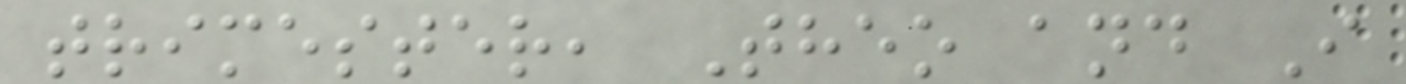trimester, Theo and I
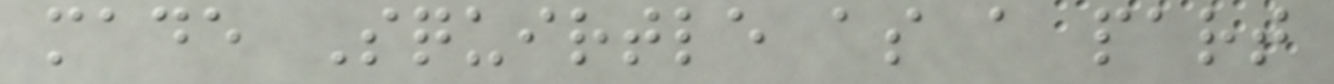made Squirtle as a part
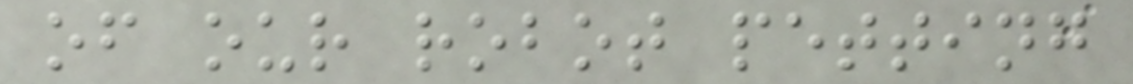of our robot petting
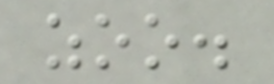zoo.
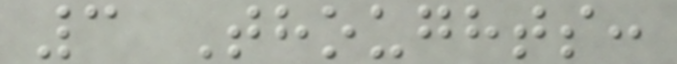3 Thoughts:
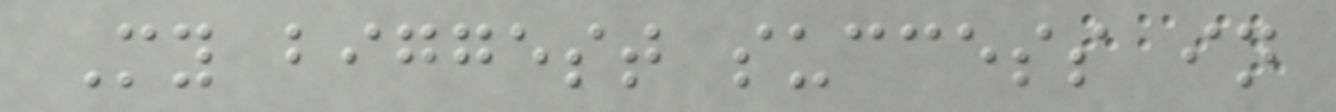My biggest success in
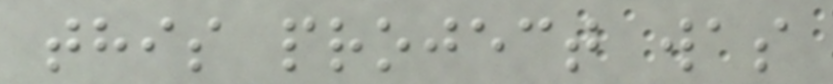this project was
